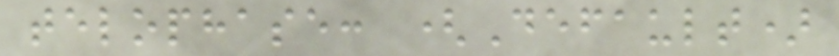telophase: (Default)
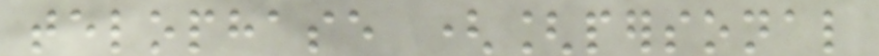telophase ([personal
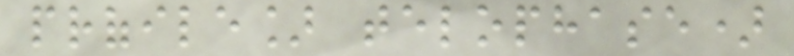profile] telophase)
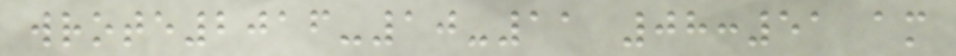wrote2016-10-11 08:51 am
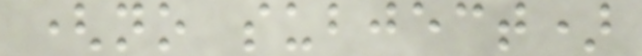(no subject)
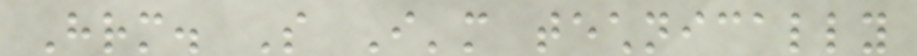Hrm. So I'm technically
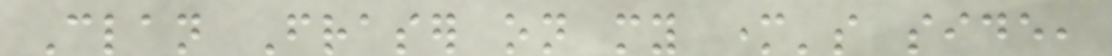Clan Fraser on my mother's side,
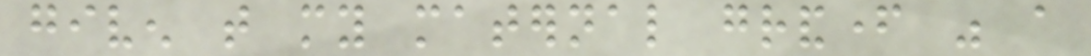given that my maternal grandfather was a
